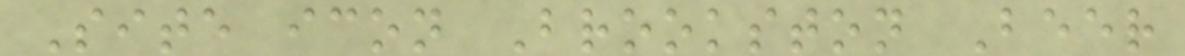Site icon Brookston Beer
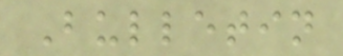Bulletin
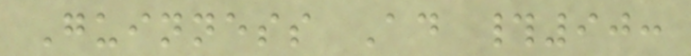Guinness Ad #90:
